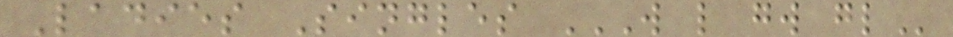Ladies Singles W L GW GL
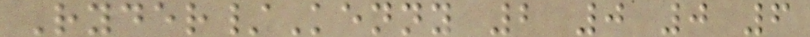Ryder/Kenny 2 0 0 6
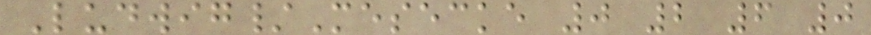Ludwig/Mesecke 0 2 6 0
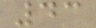43
